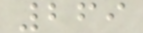269
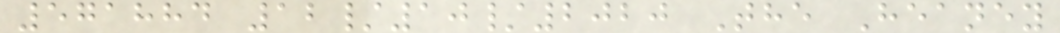571884 12/10/2020 The Heaney
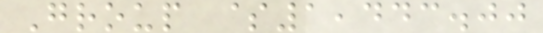Group $1,443.00
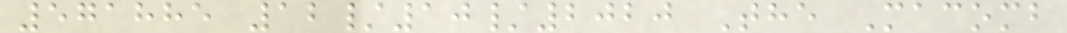571885 12/10/2020 The Macomb
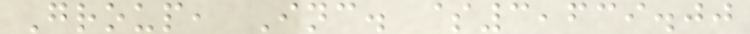Group, Inc. $3,639.00
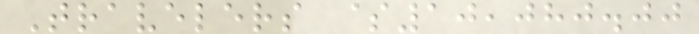Travelers $10,080.00
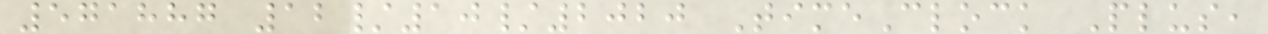571887 12/10/2020 TimeClock Plus,
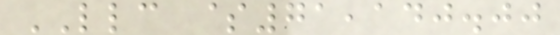LLC $71,140.00
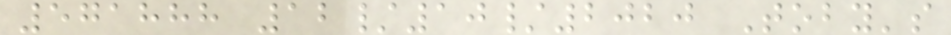571888 12/10/2020 Toby's
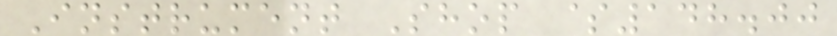Instrument Shop $148.00
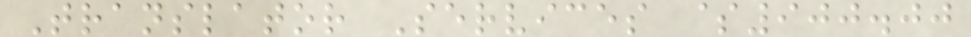Translator Services $900.00
